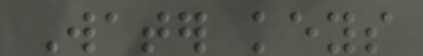Water keys
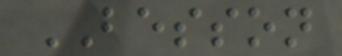BESSON
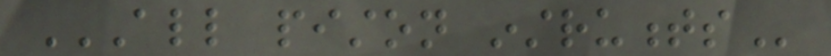ALL PISTON INSTRUMENTS
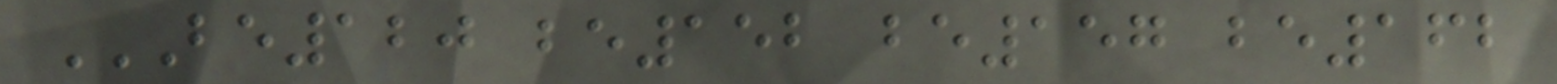BE120 BE152 BE157 BE162
